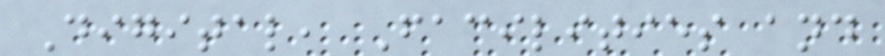Digital, Facilities and
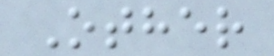Other
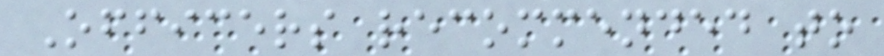Officers recommended to
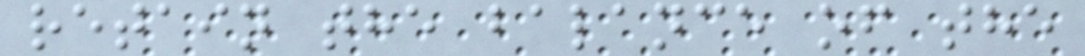retain the balance of the
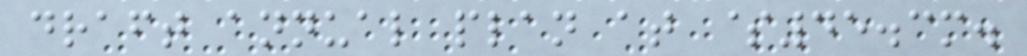draft annual plan at $45.3m.
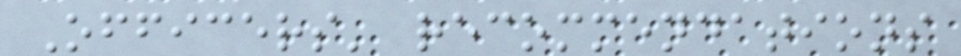Officers' recommendations
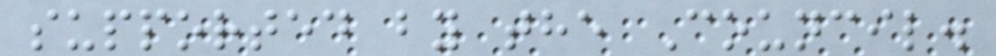supported by the Council.
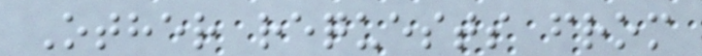Other requests from
